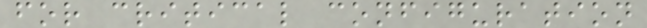for critical configuration
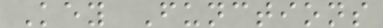Key Functions
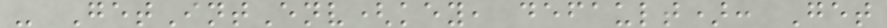- GetIntEnv(key, default): Get
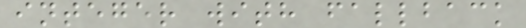integer with fallback
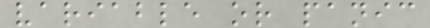variable or panic
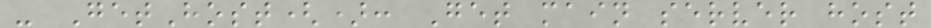- GetHost(): Get main server host
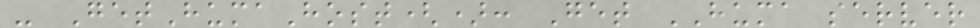- GetHumaHost(): Get HUMA server
